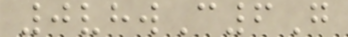0vhwC6G
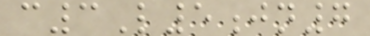c3L5jn7
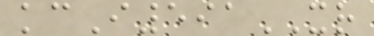kcI591XR
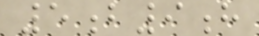5b9h
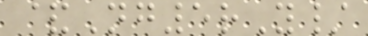&Ng5rY/
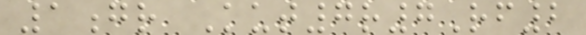1gr Kut7r7Rf2
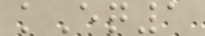kEq1
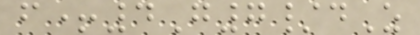f+4G7/dZ
